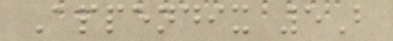Appendix 5B
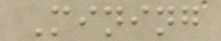Mining
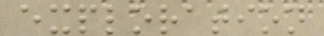exploration
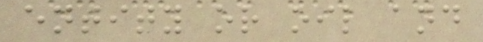entity or oil and
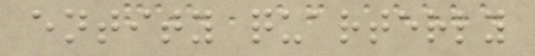entity quarterly
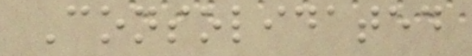Consolidated
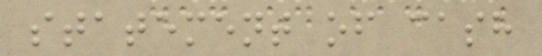statement of cash
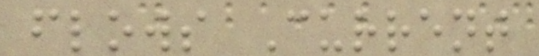flows Current
